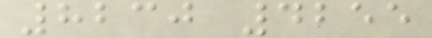8230 4255
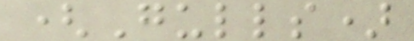(Gulls)
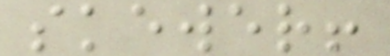skewer!
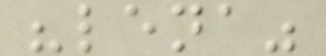"lena"
